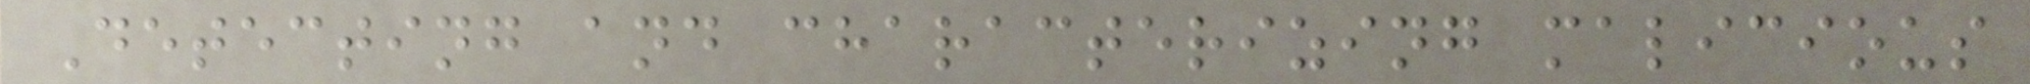Detecting and characterizing malicious
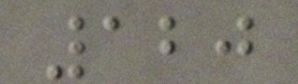120
